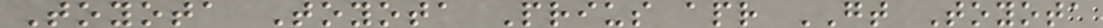Toyota Toyota Prius apr GT Toyota
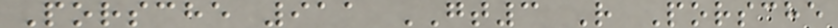Porsche 911 GT3 R Porsche
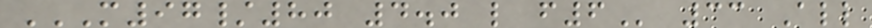M97/80 4.0 L F6 33 All
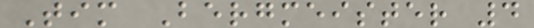Tim Bergmeister 4
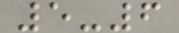5-6
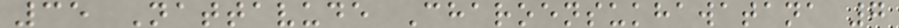35 Nattavude Charoensukhawatana 7
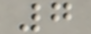7
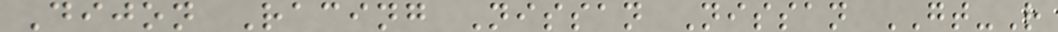Dijon Racing Nissan Nissan GT-R
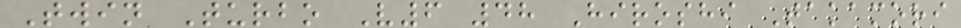Twin Turbo V6 48 Hiroshi Takamori
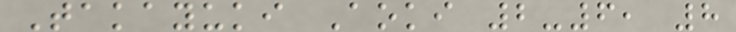Takayuki Aoki 2-6, 8
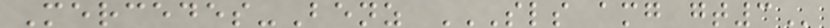Mercedes-Benz SLS AMG GT3
